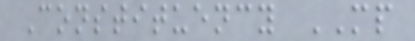Constituency MP
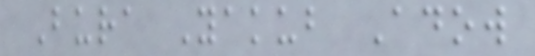Bura Yakub Adow
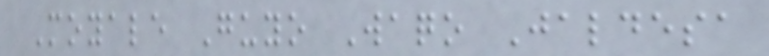Moyale Guyo Waqo Jaldesa
